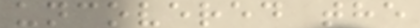uncovered the
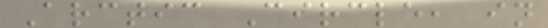Arctic Circle, in
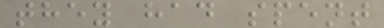they had spent
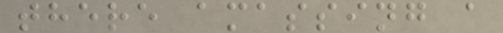there amassing a
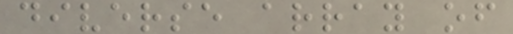diverse array of
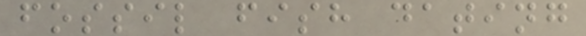fossil fish dating
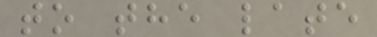to the late
